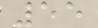55
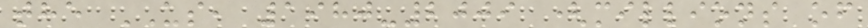the US, 1980-2009 (millions of
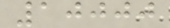10000
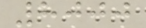8000
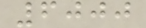6000
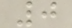0
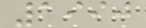1990
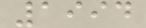1994
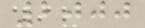2000
